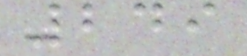249
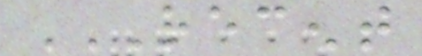RECENT
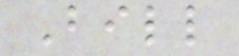Bill
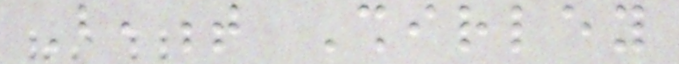Beament Shirley
